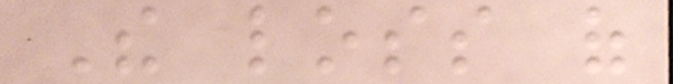The loss of
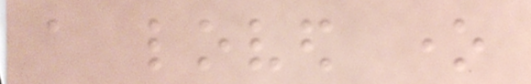a loved one
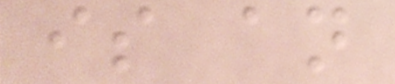is an
